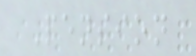Pension
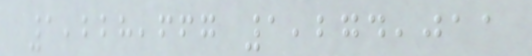1,228,667 1,274,011
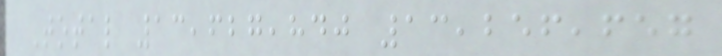Total 13,627,840 13,256,657
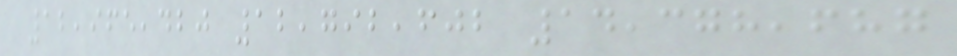12,965,420 12,792,602 14,378,687
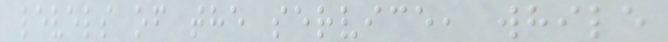levels of the service, while
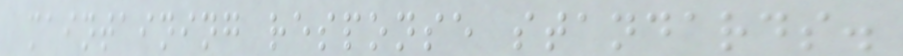maintaining response standards.
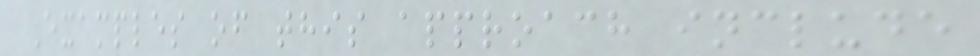Examples of this approach include
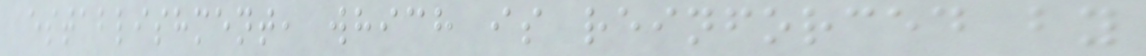establishment, which is reinforced by
